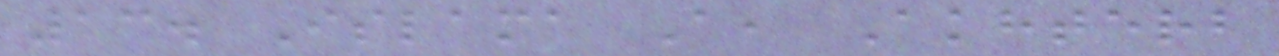13. Islama A, Akhterb
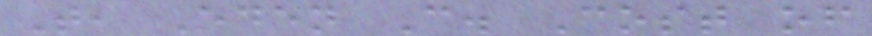T, Eden C. Cost of
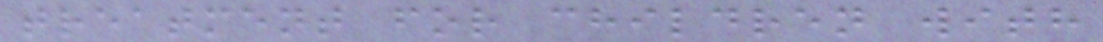treatment for children with
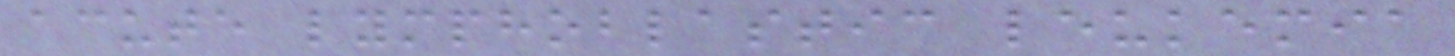acute lymphoblastic leukemia
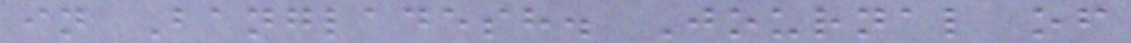in Bangladesh. Journal of
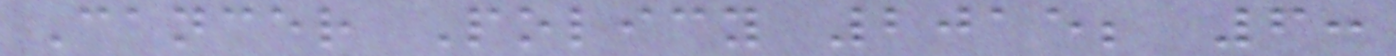Cancer Policy 2015; 6:
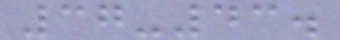37-43.
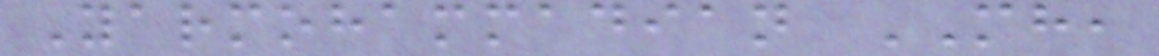Yarmohammadian MH,
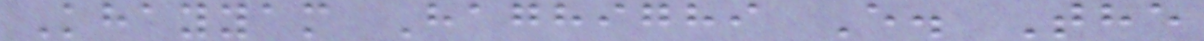Khayyam Haghighi E. The
